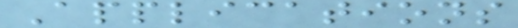Applications
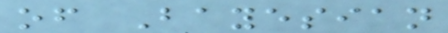of Bayesian
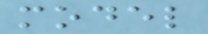model
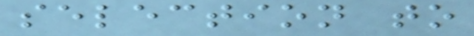selection to
